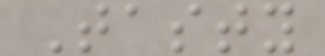Tasty
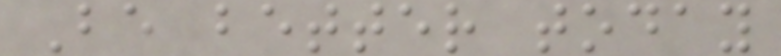Be better today
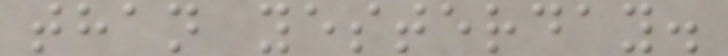than yesterday.
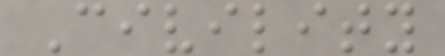Civility
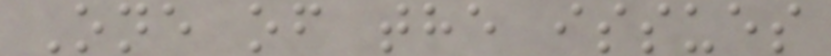One of the issues
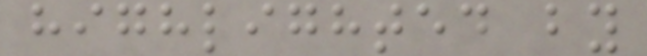highlighted by
